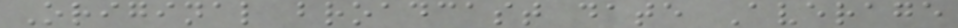Original broadcast date Average
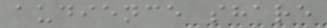audience share
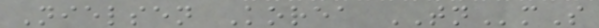Nielsen Korea TNmS
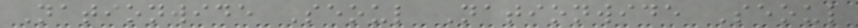Nationwide Seoul Nationwide Seoul
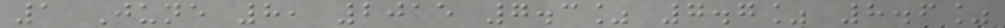1 June 8, 2015 7.3% 7.7% 8.6%
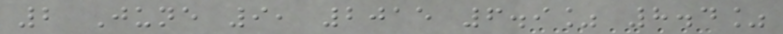2 June 9, 2015 6.9% 8.4%
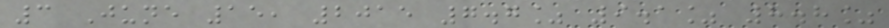3 June 15, 2015 7.7% 9.1% 8.8%
